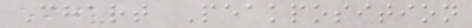Chart Peakposition
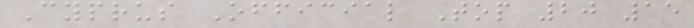Cyprus Official Top 20 15
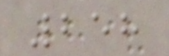258
